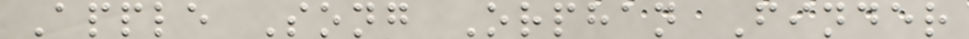Apple Song Orphan Finder
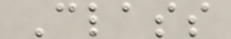Class
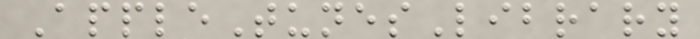AppleTunesLibrary
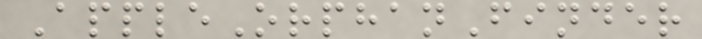AppleOrphanFinder
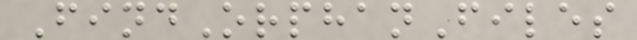FindOrphanFiles
